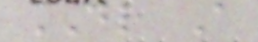DL A
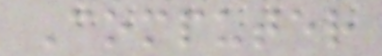Computer
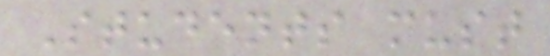Students must
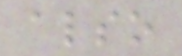also
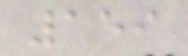159
